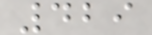429
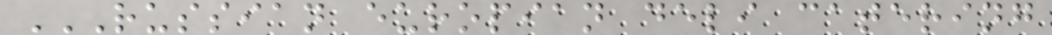RUSSIAN EUROPIAN DELI CATERING
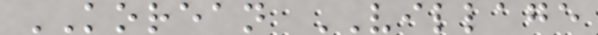KOREAN VILLAGE
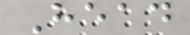Head
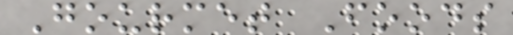Gourmet Foods
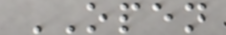OPEN
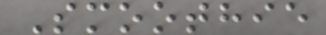Smoothie
